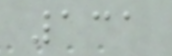131
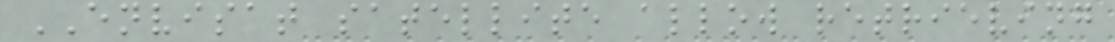ENVISAT satellite allow retrieving
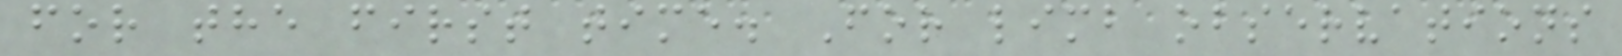for the first time. For limb observations
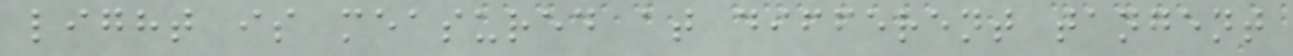light is measured at different tangent
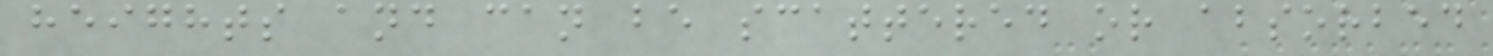heights and can be scattered or absorbed
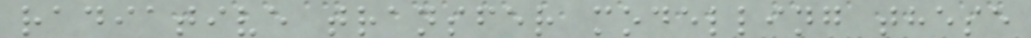radiative transfer modelling these
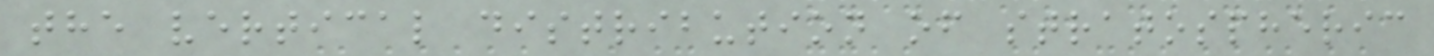the vertical distribution of stratospheric
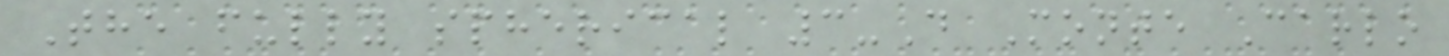The fully spherical 3-D Monte Carlo
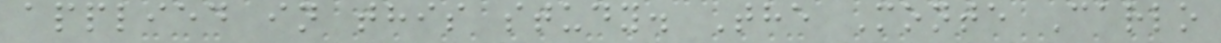applied in this study. The Monte Carlo
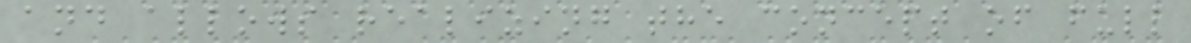and allows realizing the concept of full
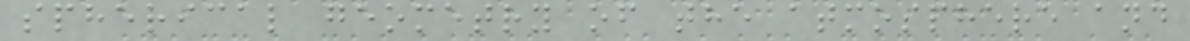spherical geometry of the atmosphere and
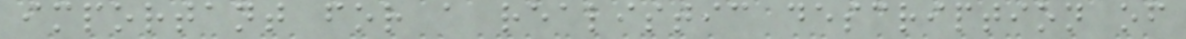important for a realistic description of
